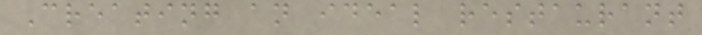Creating an ideal restaurant
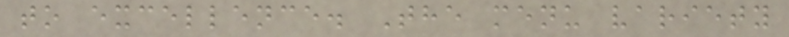to excellence. The menu variety
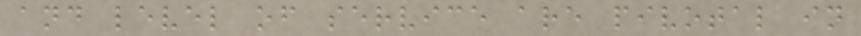and level of service are pivotal in
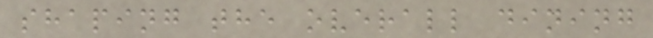shaping the overall dining
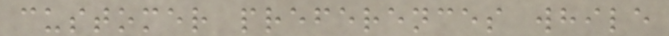customer preferences while
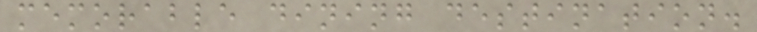memorable dining destination.
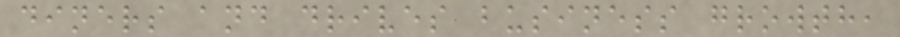diners and drives business growth,
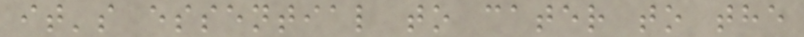it's essential to cater to the
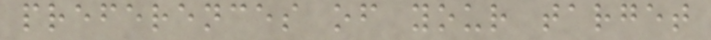preferences of your target
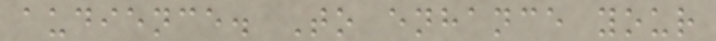audience. To enhance your
